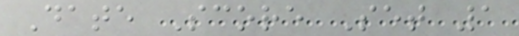Date Score Set 1
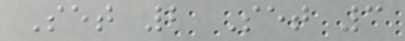Set 2 Set 3
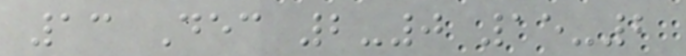13 Dec 2-0 15-2
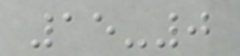15-0
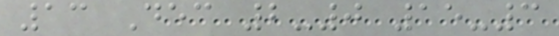13 Dec 2-0 15-3
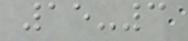15-3
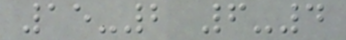15-2 6-4
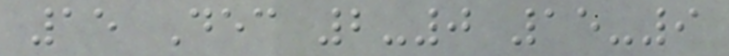15 Dec 2-0 15-9
